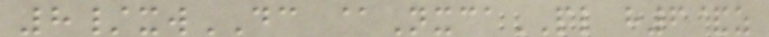8/xwDC @NxcaPL h6&z
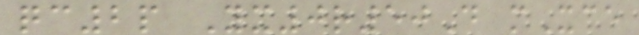qc2p Yx0r50D mXce
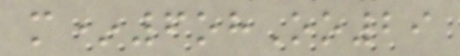m*6ohOo29
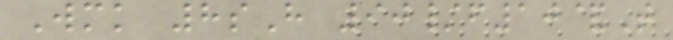Wmk 8sH 90/f10&T
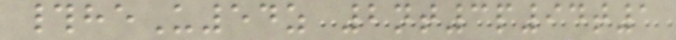#heU54z 2nt3p94t1
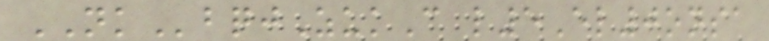NKbqjZukC l5El0onsa
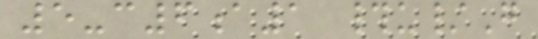5-c6a1 #u/G
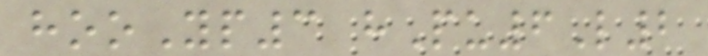hooYp3 hPu6L2
